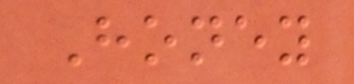Honey
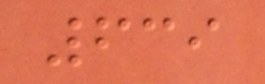639
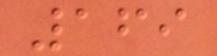169
